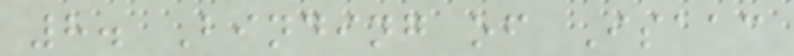8. Binding of Isaac
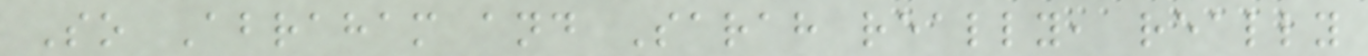So Abraham and Sarah really, really
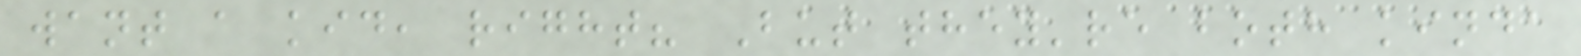want a kid, right? But they're both kinda
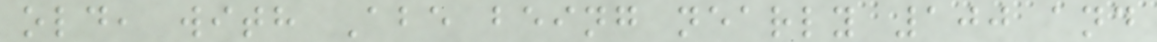old, with Abe being nearly 100 and
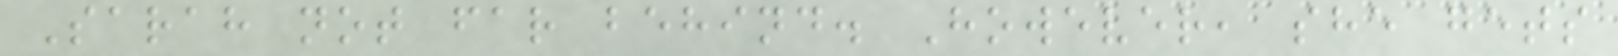Sarah not far behind. However, she gets
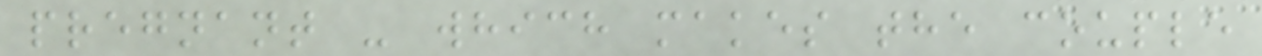pregnant - which makes the couple
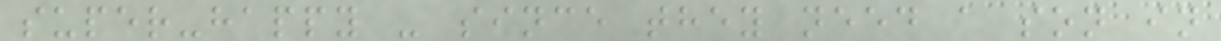super-happy - since they need a son in
